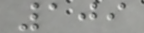109
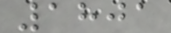1801
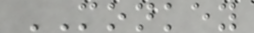MONKEY
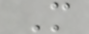M
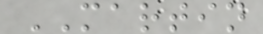MARTIN
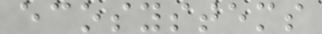ecosystems
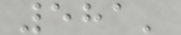581'
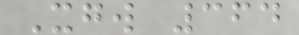Xgw 364
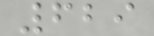629
